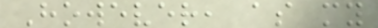However, as my
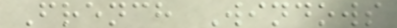French Windows
